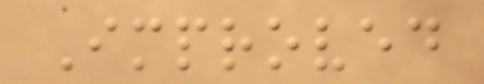Improved
